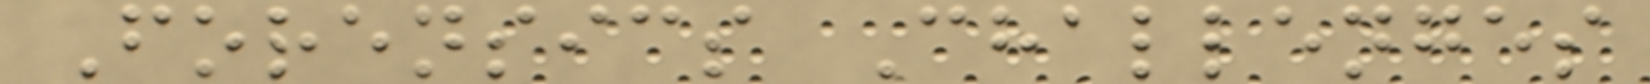Forensics Challenges
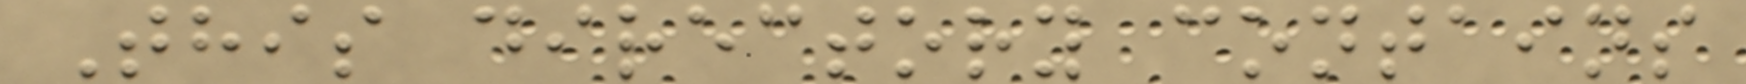This directory contains
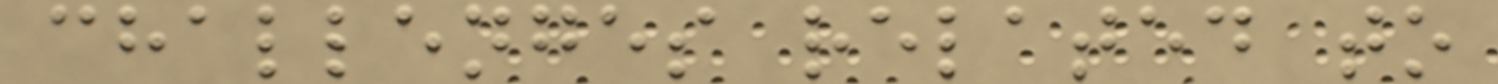challenges related to
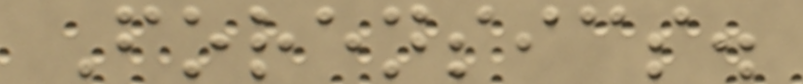Forensics.
